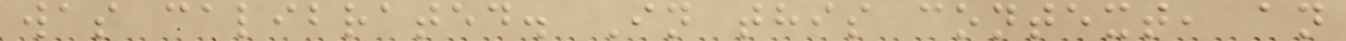was calibrated. In this context, an
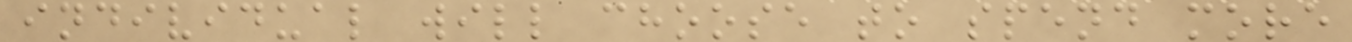individual will choose to spend more
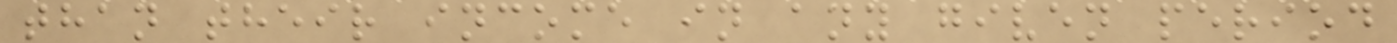than their income in any given period
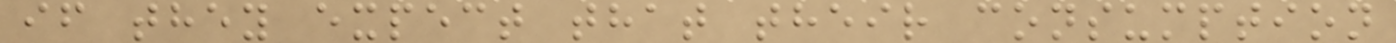if they expect that their consumption
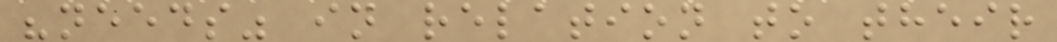"needs" in relation to their
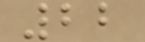22
